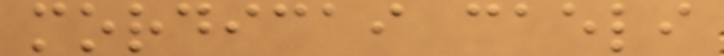mordicai caeli
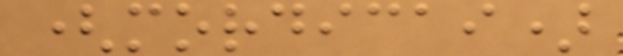(mordicai)
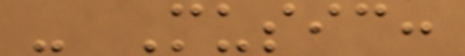- Music:
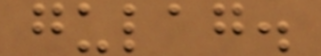gulag.
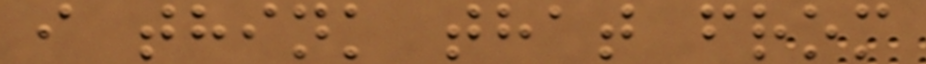i think that from
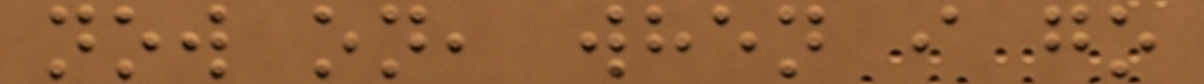now on, when i go
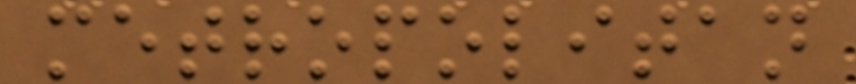metropolitan
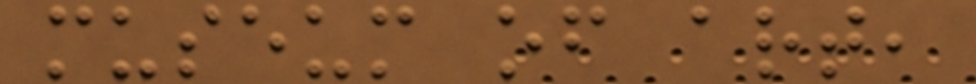museum of art,
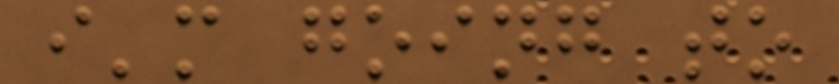i'm going to
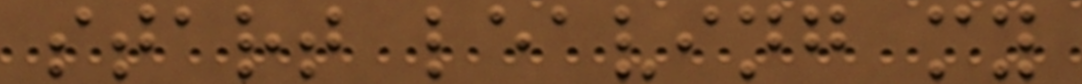start leaving my
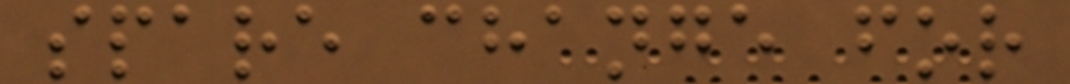spare change for
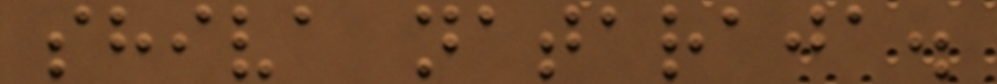shiva nataraja.
